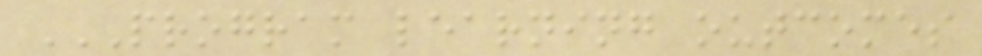PROGRAM LEARNING OUTCOMES
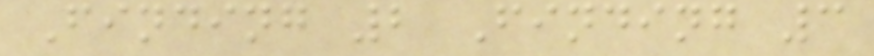Finding 2 Finding 3
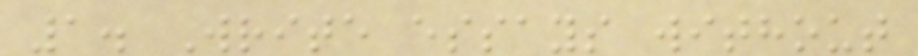1. Write essays without
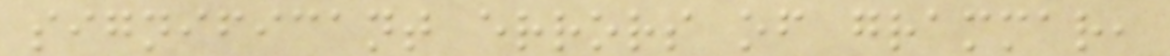significant errors of grammar,
